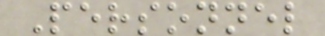Personnel
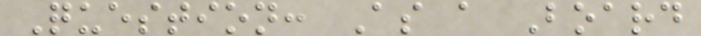Question: As a Board
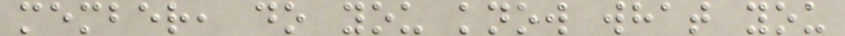member, do you know what you
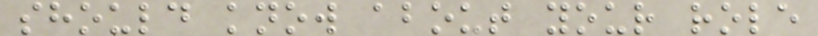should know about your role
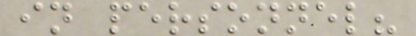in personnel?
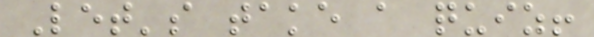Let's take a quiz!
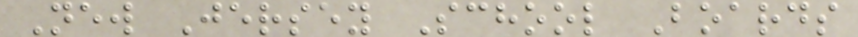New Jersey School Boards
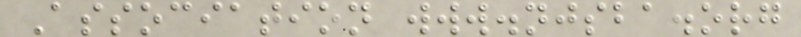Association www.njsba.org
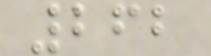262
